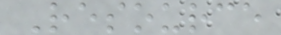Resource
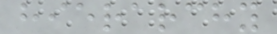hierarchy
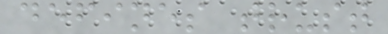defines trust
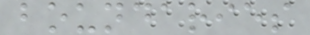boundaries
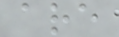are
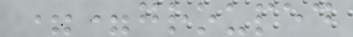==grouped
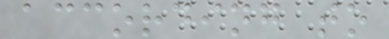according to
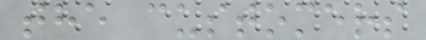the customers
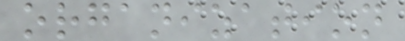organization
